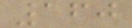160
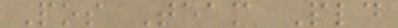Pos Team Pld
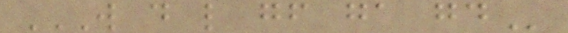W D L GF GA GD
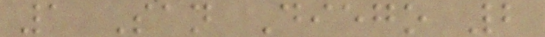1 San Diego 2
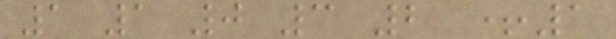1 1 0 3 2 +1
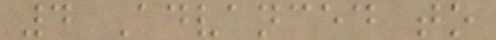4 Advanced to
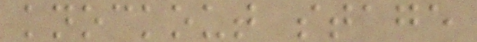knockout stage
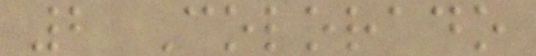2 Colorado
